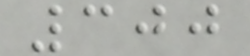300
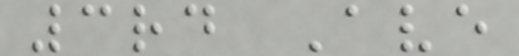3rd Ave
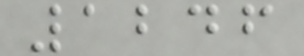1246
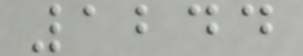1244
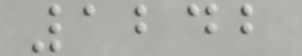1242
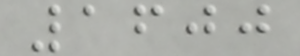1600
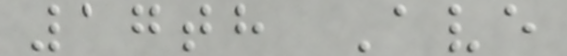17th Ave
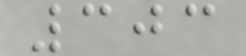303
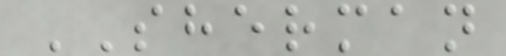SHERMAN
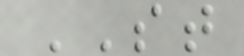ST
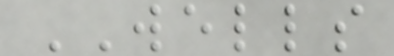WELLS
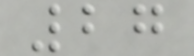27
